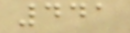441
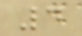4
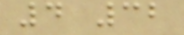4 32
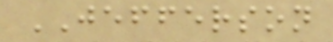JEFFERSON
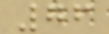76
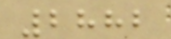2882
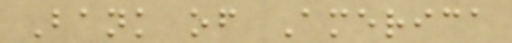Bank of America
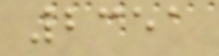2351
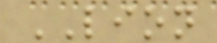LION
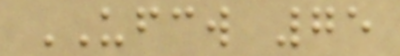UFCW 75
